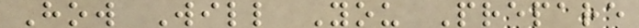How Will You Prepare
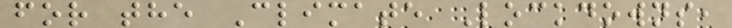for the Climate Lockdowns,
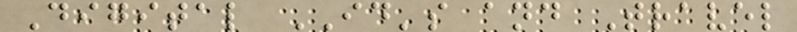Digital ID's and Travel
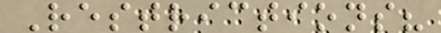Restrictions?
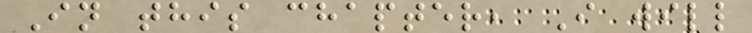In this chapter, I will
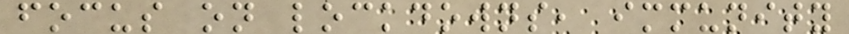focus on lockdowns, immunity
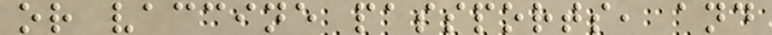or vaccine passports, and
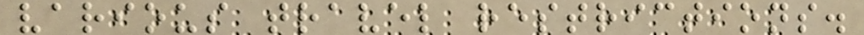various travel restrictions.
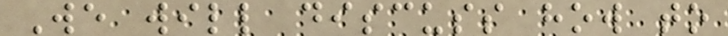We will discuss how to
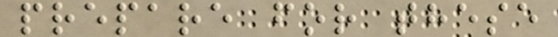prepare for these
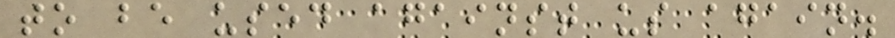to be used against us again.
